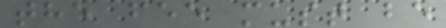the fee must be
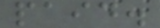paid.
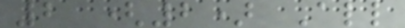2 (2) All
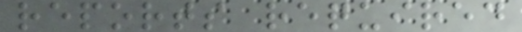reports required
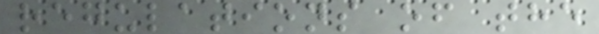regulations of the
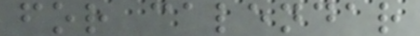for calendar
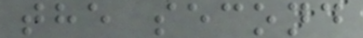the second
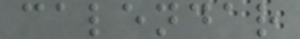calendar
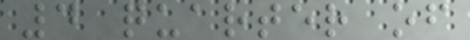4 quarter of
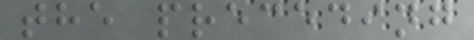the preceding
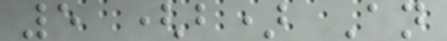5 (b) An
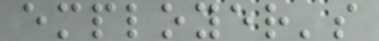employer's
